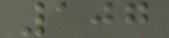107
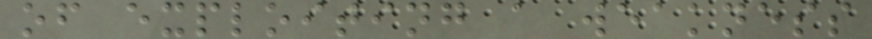of exploiting a weakness
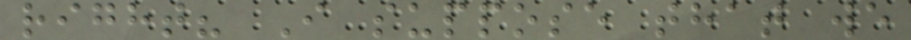right? I suppose that we
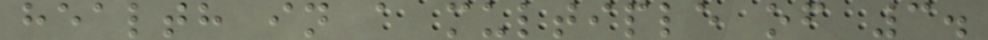health in a multiple of 3.
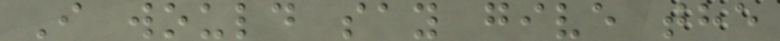I would say give the
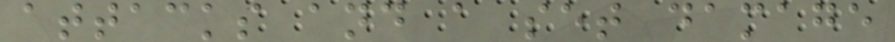attacks and a set damage
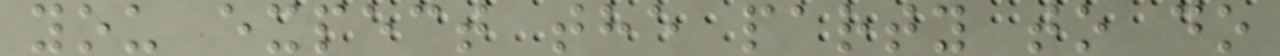you expect the party to do
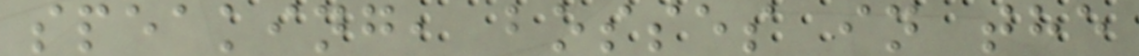speaking, bosses in the
